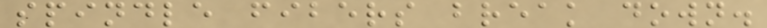spindle fibers break down.
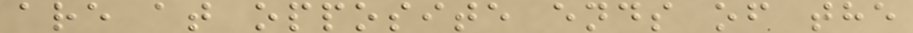are at opposite ends of the
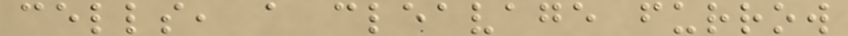cells, a cleavage furrow
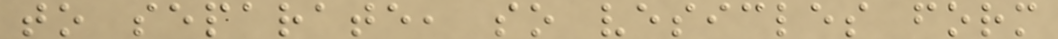to separate, so vesicles form
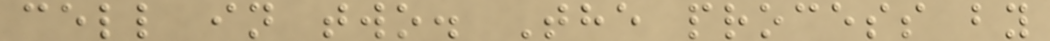cell in two. The process by
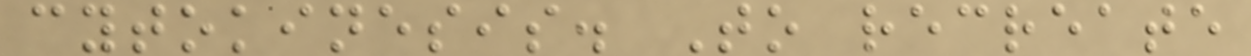cytokinesis. To recreate
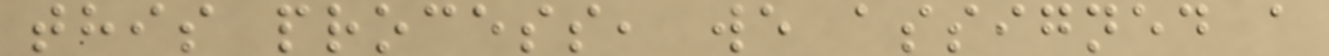this process, we assigned a
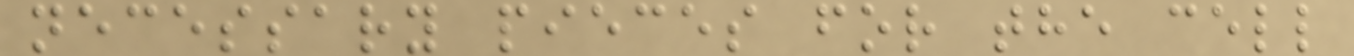necessary pieces for the cell
